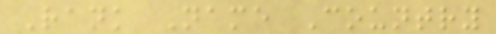Rank Name Country
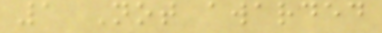1 Not awarded
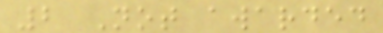2 Not awarded
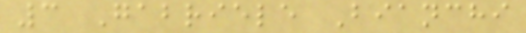3 Gabriele Bianchi
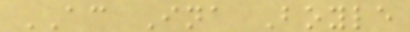AC Ina Boyle
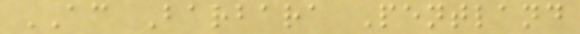AC Barbara Pentland
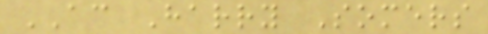AC Harry Somers
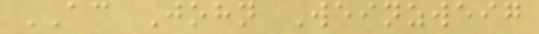AC John Weinzweig
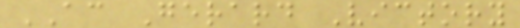AC Gerard Victory
